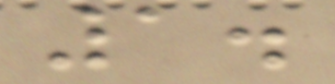1.
